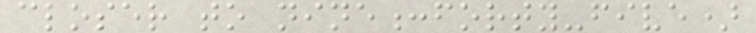closer to nine:forty-five)
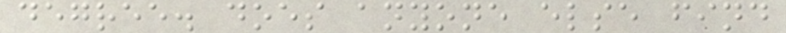degree. does anyone else find
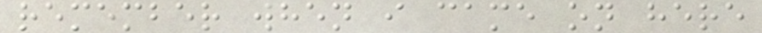remember when i came on here
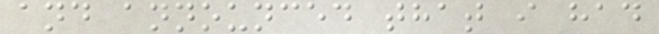and announced that i had
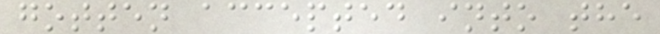gotten accepted into the
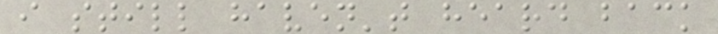i still haven't heard back
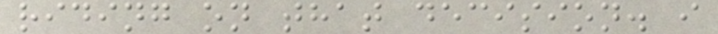riding on that decision. i
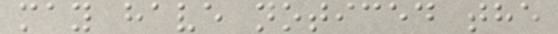may have noticed the
